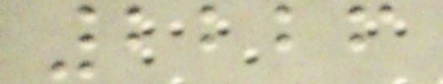2226
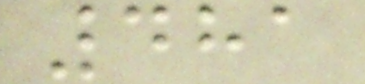481
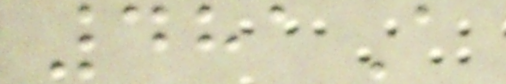481A
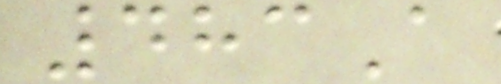483A
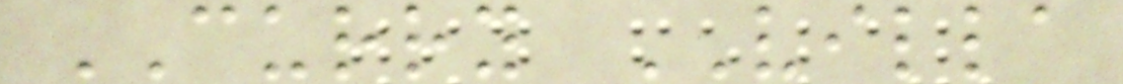CURRY VILLA
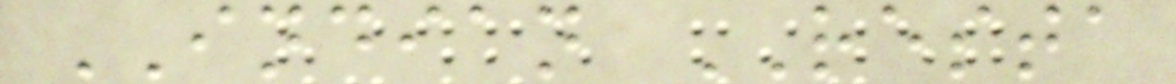INDIAN RESTA
